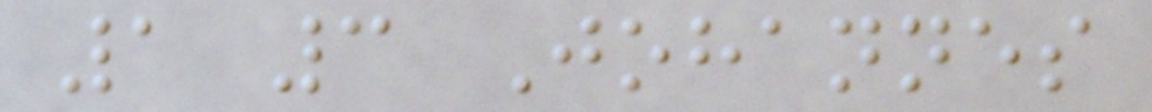1 3 Johannes
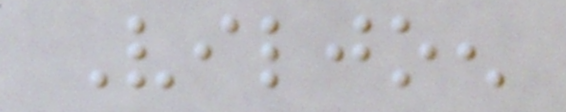Viljoen
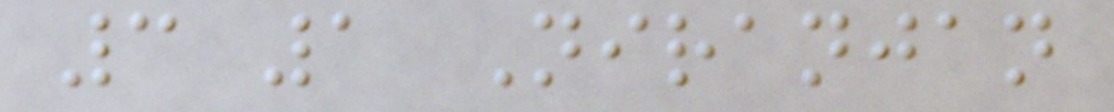3 1 Niranjan
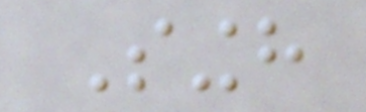Singh
